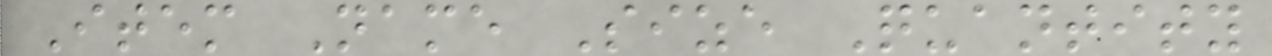Item Name Size Quantity
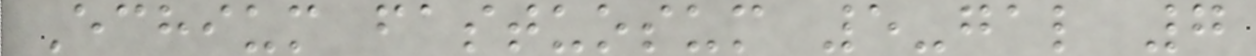Echium fastuosum 5-gal 7
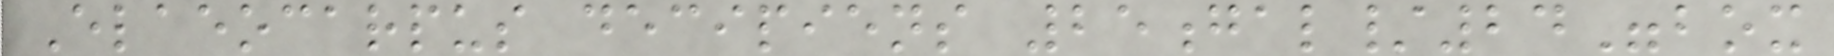Elaeocarpus decipiens 25gal/24"box
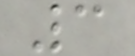3
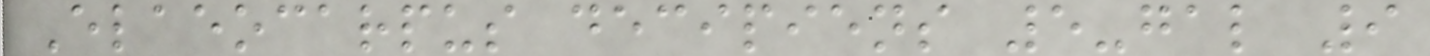Elaeocarpus decipiens 5-gal 9
